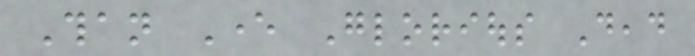Than Ever Glorious Dead
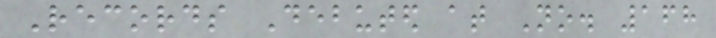Records Debuted at No. 168
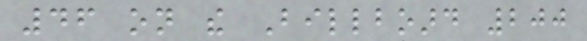46 on the Billboard 200
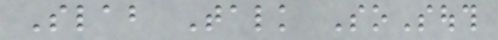Slab Talk SoSouth
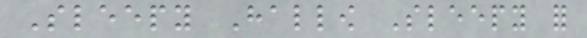Sleepy Hallow Sleepy for
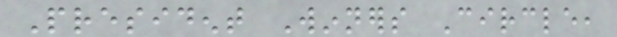President Winners Circle,
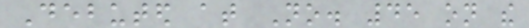Debuted at No. 45 on the
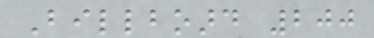Billboard 200
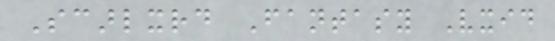Scarlxrd Fantasy Vxid
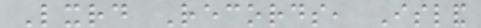Lxrd Records, Island
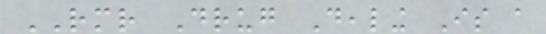RMR Drug Dealing Is a
